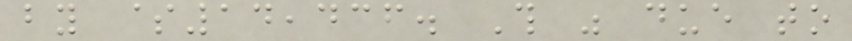by $14,436. This was due to
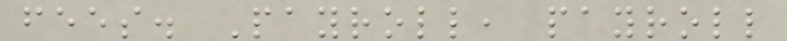fees. Payroll, payroll
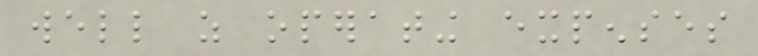well as operating expenses
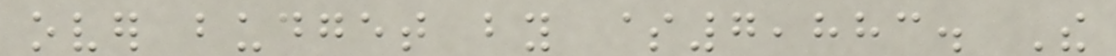over budget by $7,883. The
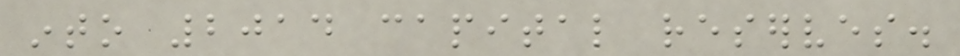into 2014 capital reserves.
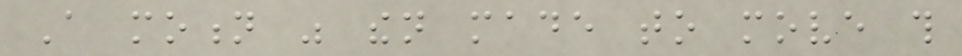A motion was then made to move this
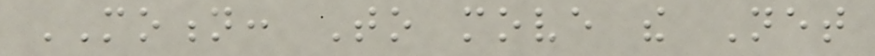MOTION: To move the Net
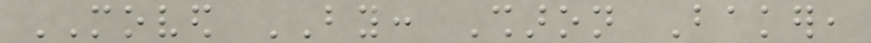MOVED BY: Sharon Baker,
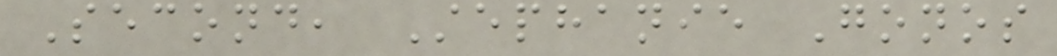Second, Stephanie Gonos
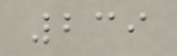239
